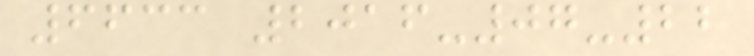6633 2016-07-22
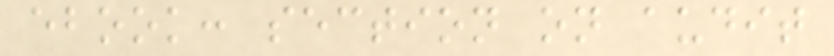ebook: section on audit
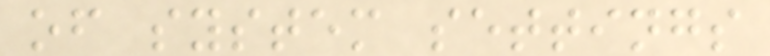of system settings
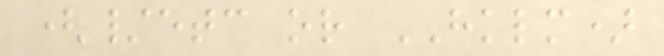(/etc or HKLM)
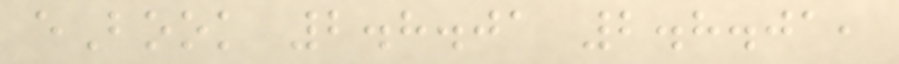eBook 2.8.01 2.8.01,
